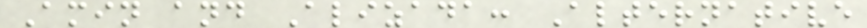Amin and Alizada: Alternative
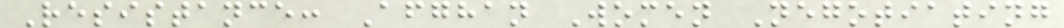Resistance: Afghan Women Negotiating
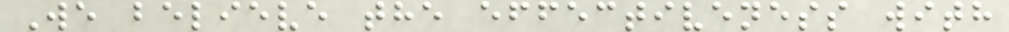We believe the effectiveness with
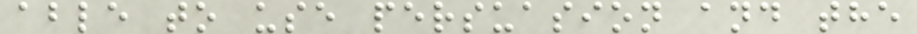able to use persuasion and the
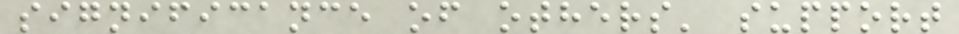significance of others' support
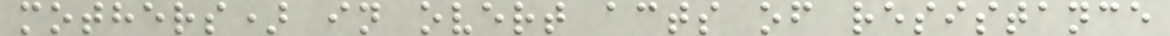mothers) in overt acts of resistance
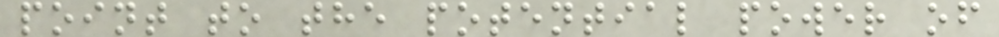point to the potential power of
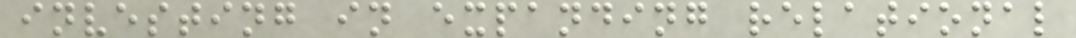investing in expanding relational
